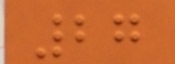27
